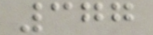377
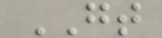GT
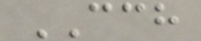CCH
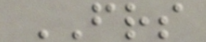FRS
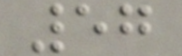57
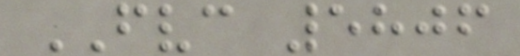FVC 5806
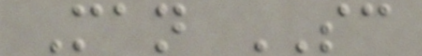Man SC
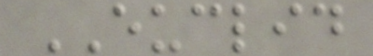EUCLID
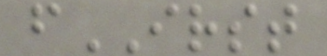fIRST
